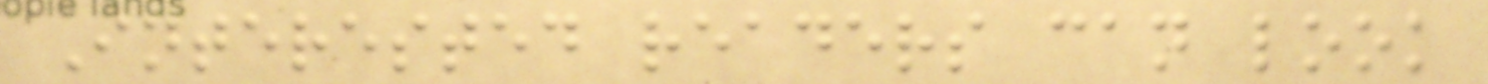Interested readers can look
